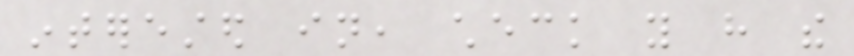interested in, check you have the
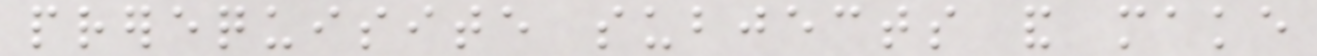prerequisite subjects and make
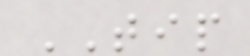TIP
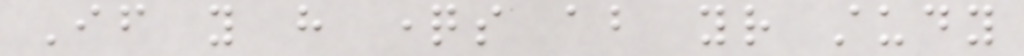If you have questions about your study
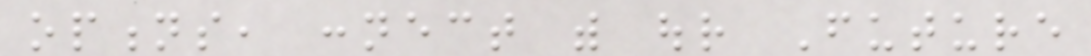options, connect with our Future
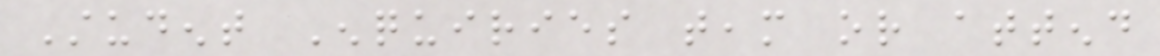Student Enquiries team or attend
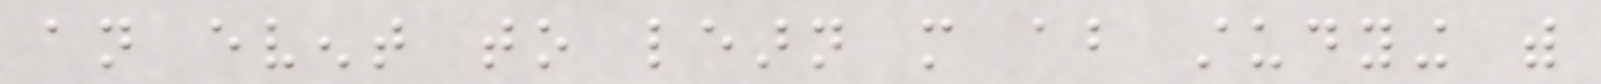an event to learn more about studying with
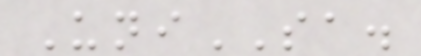UniSA.
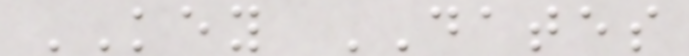KEY DATES
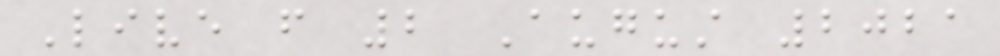Live from 2 August 2021
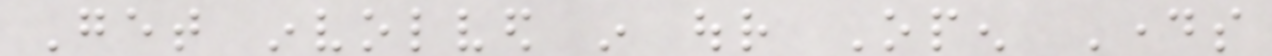Get involved in our Open Days
